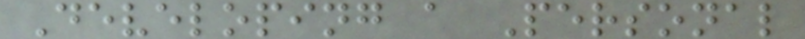Developing a Personal
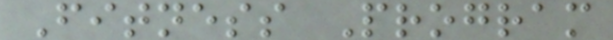Fitness Program
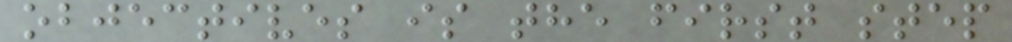objectives is the first step
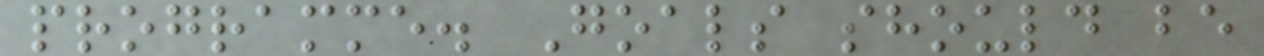programme. Goals should be
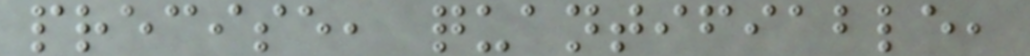precise, quantifiable,
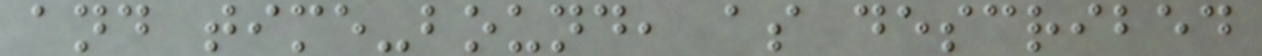and time-bound, as described
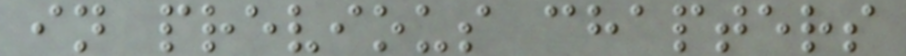in previous chapters
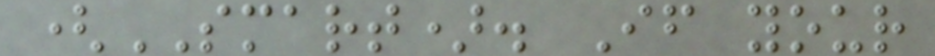(SMART). If your
